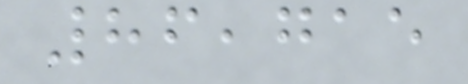86,715
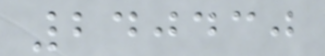240430
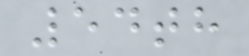54th
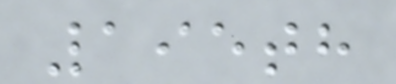195th
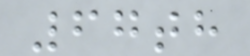67th
